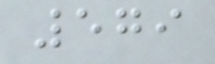579
